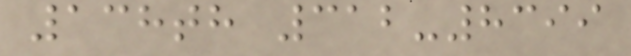138th 312-8399
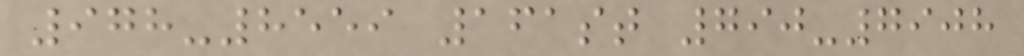978-8559 161st 790-7908
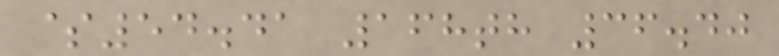$54.41 168th 36.40
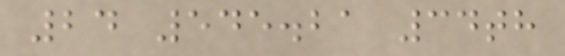24 545.21 34th
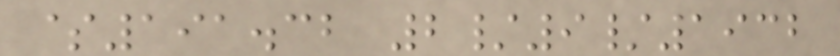$191.32 2/9/1932
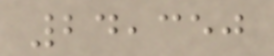24,350
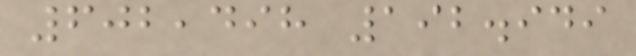602,498 192.949
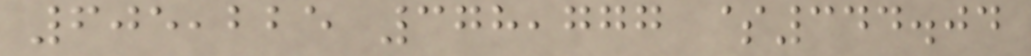605,225 378,777 $344.04
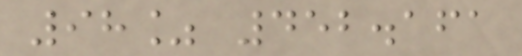98% 452.161
